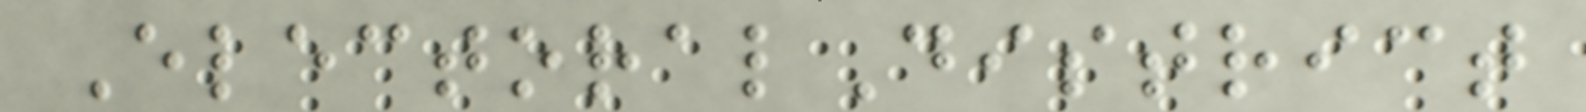ElectoralDistrict
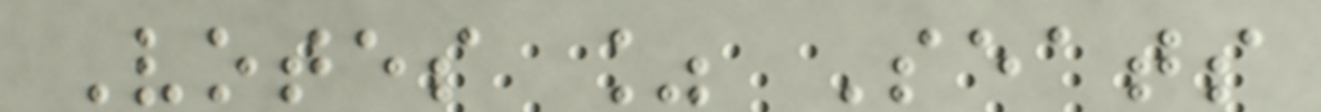Votes % Seats
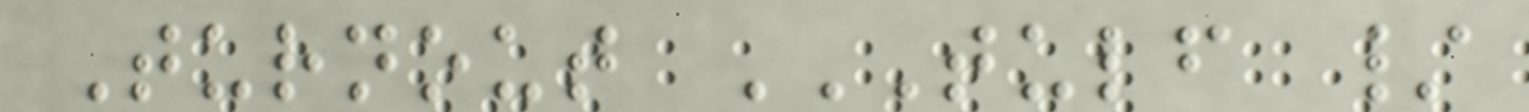Turnout TULF /
